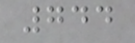744
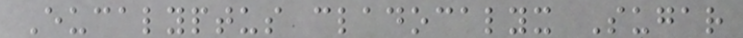Eucalyptus cladocalyx Sugar
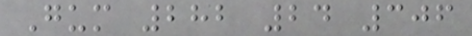Gum 282 24 306
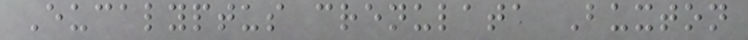Eucalyptus crenulata Buxton
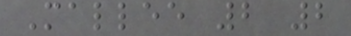Mallee 2 2
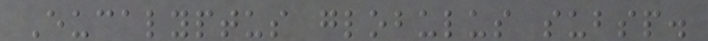Eucalyptus globulus subsp.
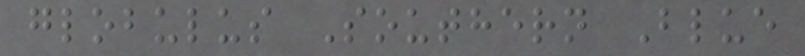globulus Southern Blue
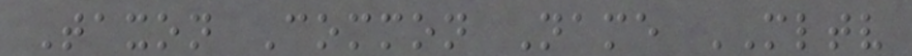Taxon Common Name MLTV
